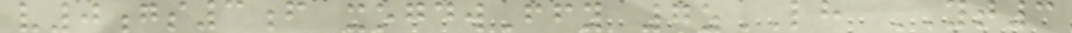v0gs3f xogdwFfy 7zLH YT3
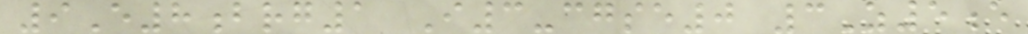9E8brg1 I3-cgse0 3Z5e
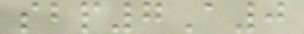sbp7A0
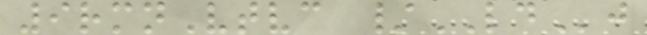9rmnVtvc /LDj
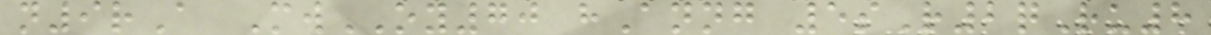n9rA MwOY70 hAnng 5sR2qRu8
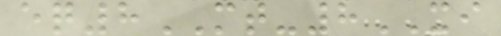eq8MT-8XI
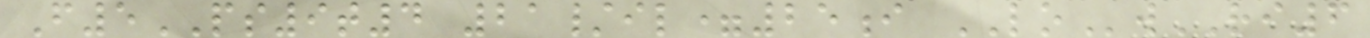F5PS9t4 21/il=25i LOwRI6
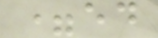=ed
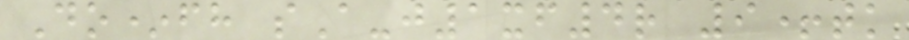Do*fh sA-j1xf4r 9+tk
